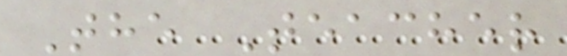The Teacher
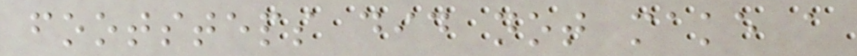footsteps did not make a
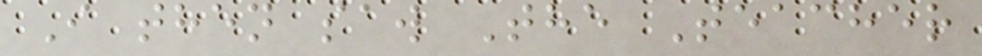I then saw The Teacher
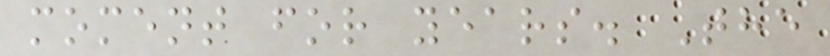moment for years. The
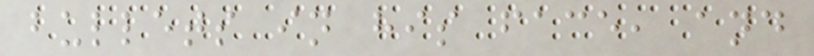bullets in his face, and
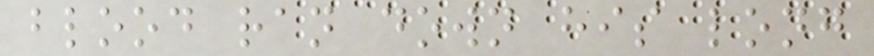blood ran down his long
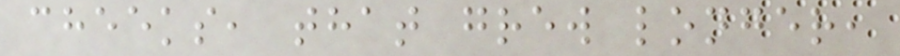cheeks, that grew longer,
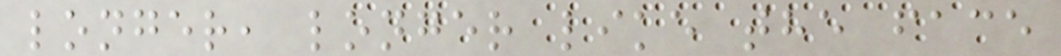longer, longer like the face
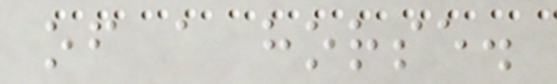of a horse.
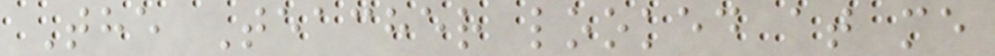The Teacher looked at me
